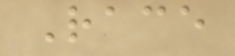Race
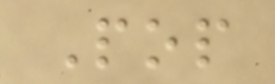Pop
